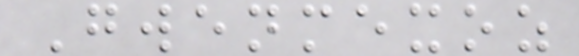Gwenmexoz
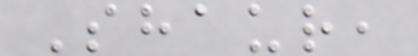Shaur,
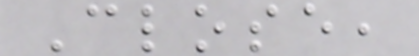Close,
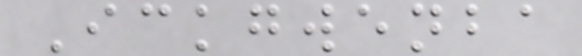Ickgwenba
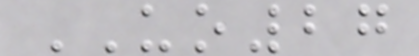UO27
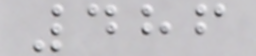486
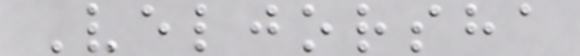Veljorsha
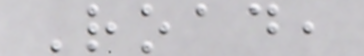Road,
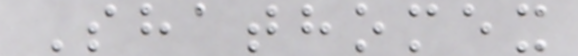Shathomex
